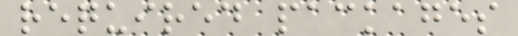required packages
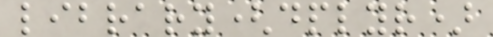library(dplyr)
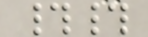##
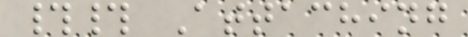## Attaching
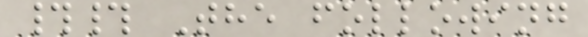## The following
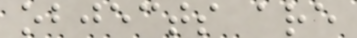objects are
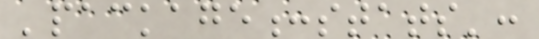'package:stats':
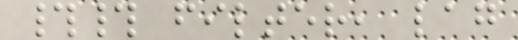## filter, lag
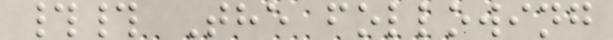## The following
